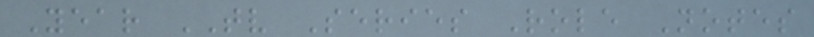Year TV Series Role Notes
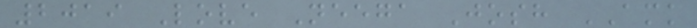2019 Love Neega Josh AMK
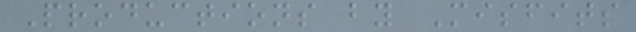Productions by Misfits
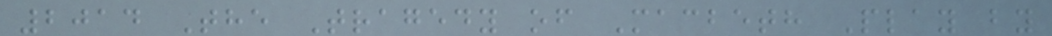2014 The Tragedy of Macbeth Play by
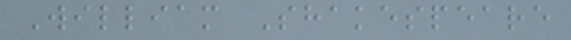William Shakespeare
